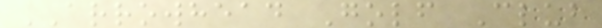ARROWHEAD Golf Club
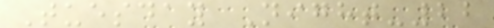Tuesday Night-22
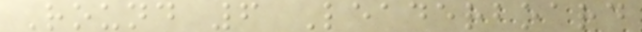Round 6 Leaderboard
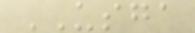USGA
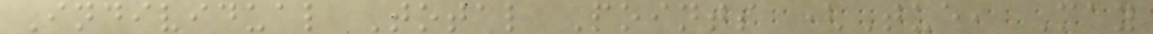Individual Total Points (Tue, May
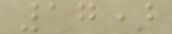17)
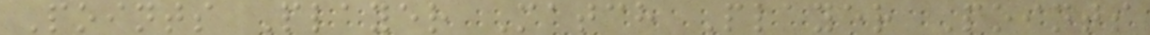Points Player Match Player Points
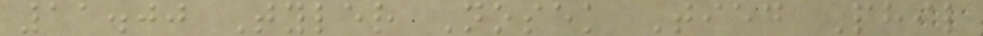11.00 Tyler Nosek Tied Phil
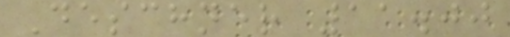Deschner 11.00
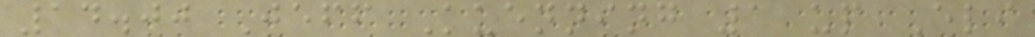14.00 Jeff Kuenning 1 up Eli
